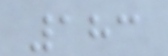183
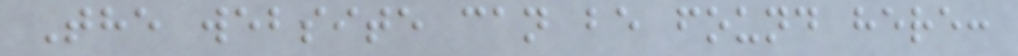The website can be found here:
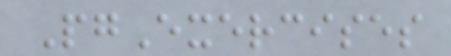PgExercises
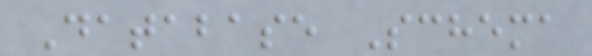Database Schema
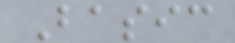Basic
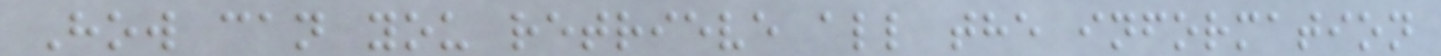How can you retrieve all the information
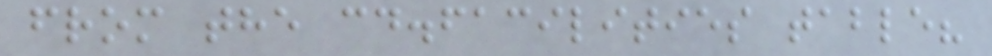from the cd.facilities table?
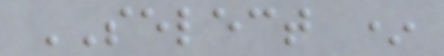SELECT *
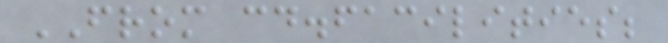FROM cd.facilities;
